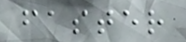faster
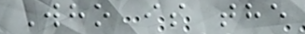Who is the
